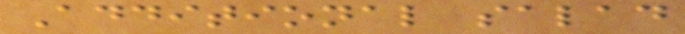Additional salad
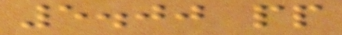5.00 pp
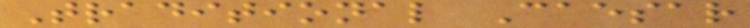Traditional Caesar
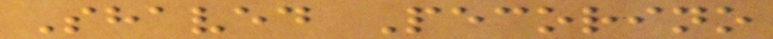Shaved Pecorino
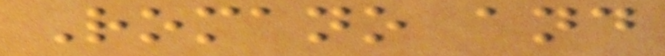Romano and
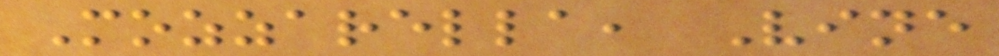Mozzarella, Vine
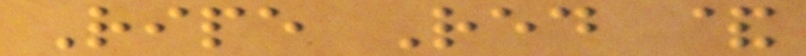Ripe Red &
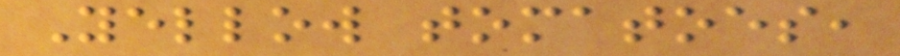Yellow tomatoes,
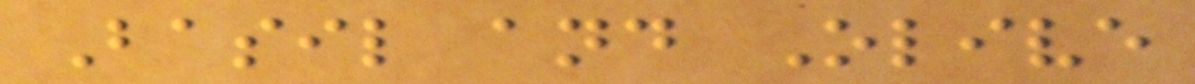Basil and Olive
